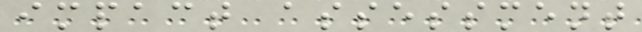impact assessment
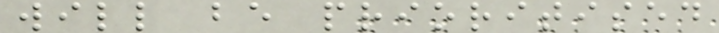will be prioritised
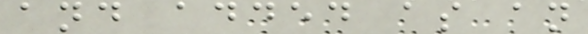and added as an
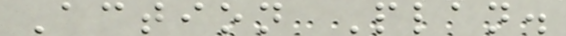Action Plan.
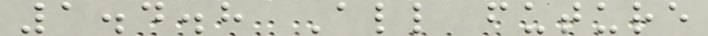1.4.8 All future
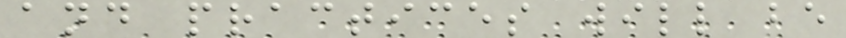and practices will be
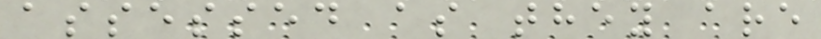assessed as they are
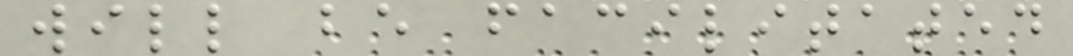will be facilitated
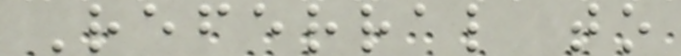Referral to
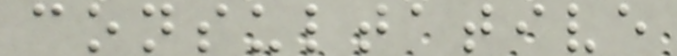consultative
